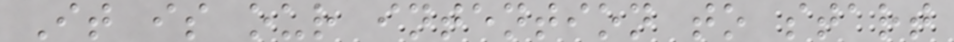It is our intention to start
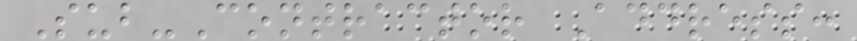Sub-Contractor Address:
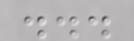...
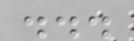...
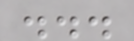...
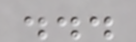...
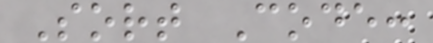Sort Code:
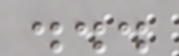...
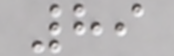89
